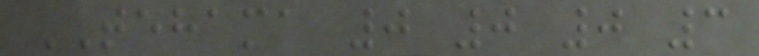TEHAMA 0 0 0 3
